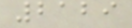2129
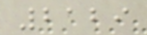2129
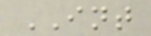INT
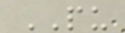PU
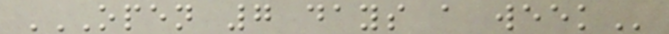OPEN 7 DAYS A WEEK
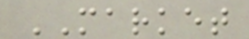MARKET
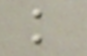k
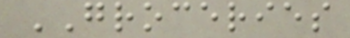GROCERIES
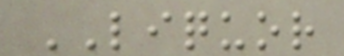LIQUOR
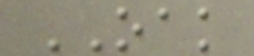OAK
